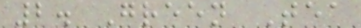2. Green Tea
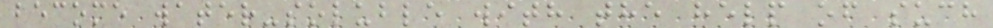become water-soluble with the help of such
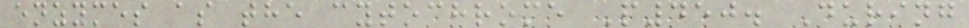enzymes as the cytochrome P450. During
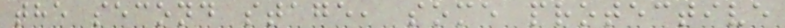the second stage, some protective
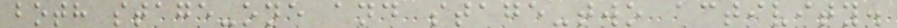both stage-one and stage-two activity.
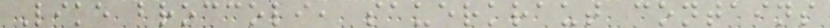Like broccoli, sauerkraut contains
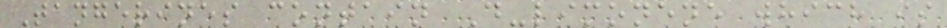Tangerines contain D-limonene which is
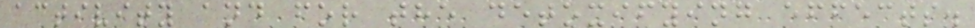activity and for the detoxifying effects.
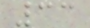33
